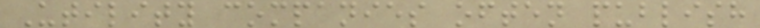Utility companies often publish
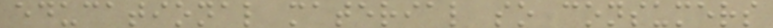educational material so consumers
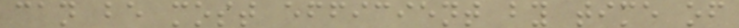can be most efficient by time of
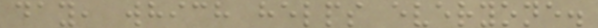day, which helps everyone.
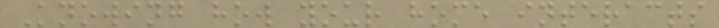Knowing how your home interacts
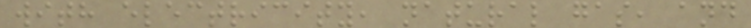with electricity, natural gas, and
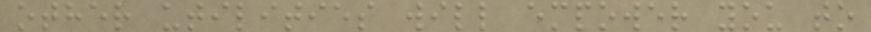other utilities will empower you to
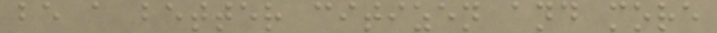be a better citizen and more
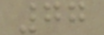77
